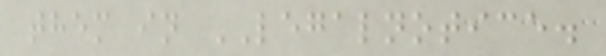them in LEGALNOTICE.
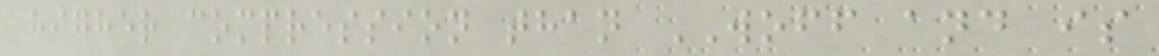higher compression than WOFF and is
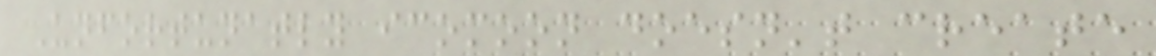Unfortunatly icomoon doesn't create
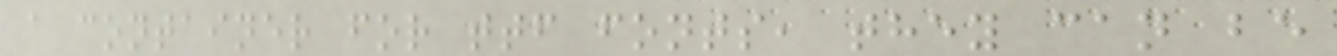a container for ttf fonts, they can be
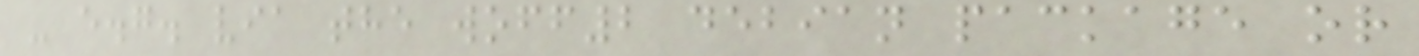- e.g. via the woff2 debian package or
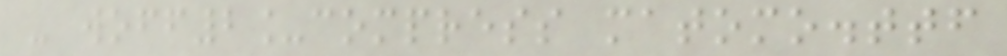- woff2_compress matomo.ttf
